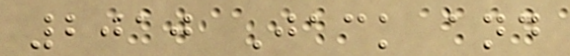2010 Jack and
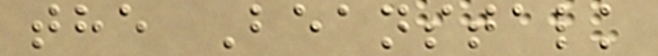the Beanstalk
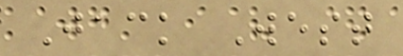Jack West
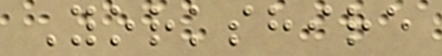Yorkshire
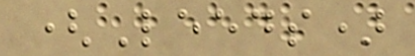(Leeds)
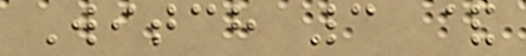Witch 3 &
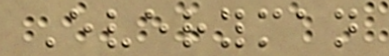Everyman
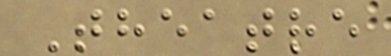Theatre
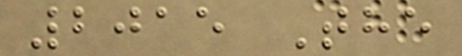2015 The
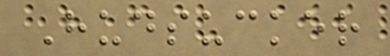Hudsucker
